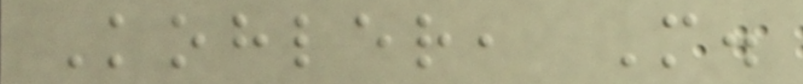Kohler, M.
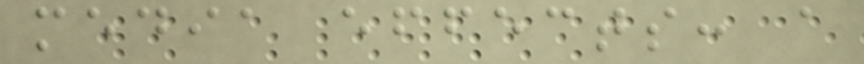media effects: a
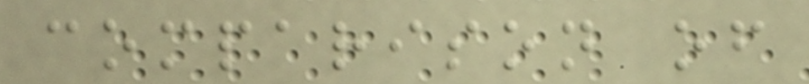comparison of
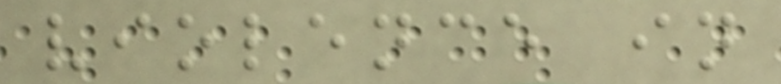violence in
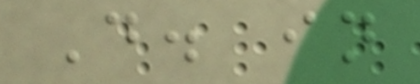D. in
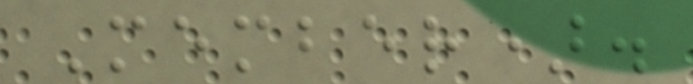Member).
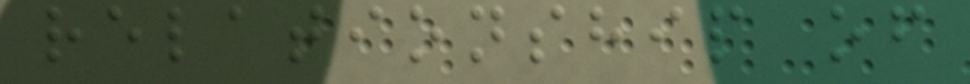relationship of
